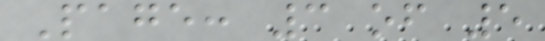Page: 3 of 5
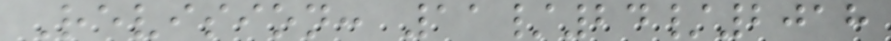Revision: 11/24/2018
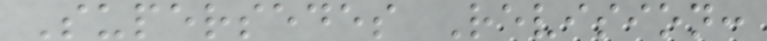Supersedes Revision:
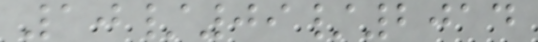10/09/2014
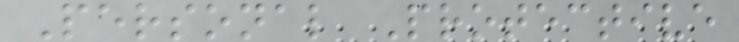Personal Protective
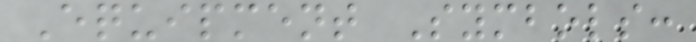Equipment Symbols:
